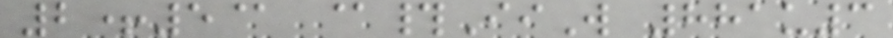2+5@ @#IiW 881u3
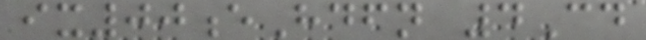ix00eHdfn 4Cd
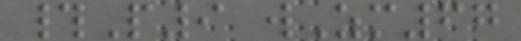#P9 wZm67
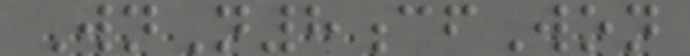WnN8cfWon
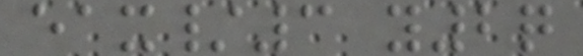eax/3 y2q
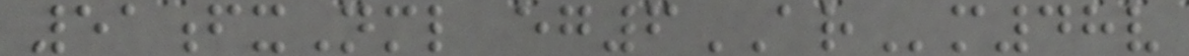51fxNml eg6ARm48v
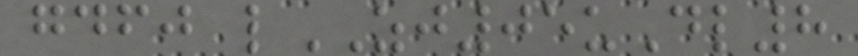gdfj lZJ05uDl8
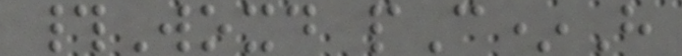#Woxd pC*H
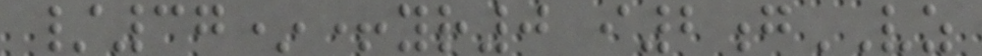/37*+yr0 i2gVZ
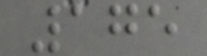175
